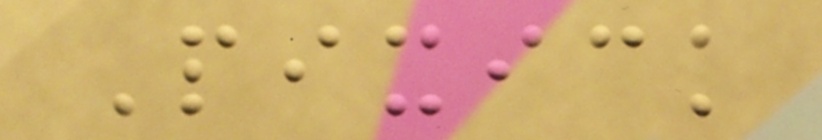Pixick
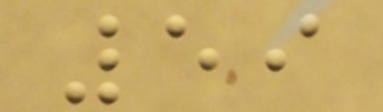59
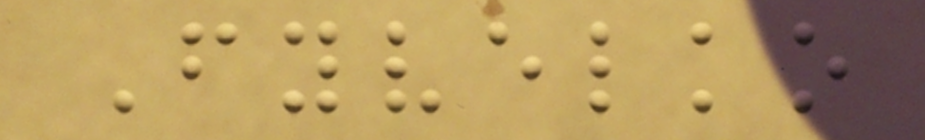Fyvelko
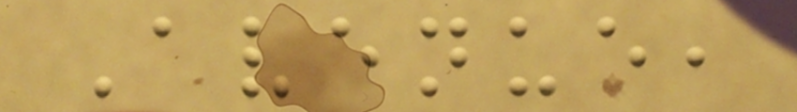Avenue,
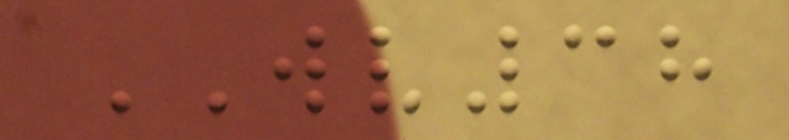WV38
